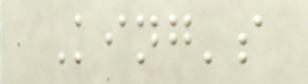King's
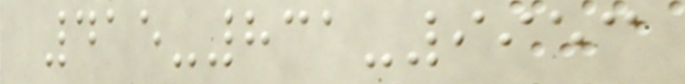415-831-9953
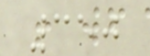350
